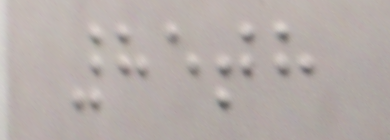85th
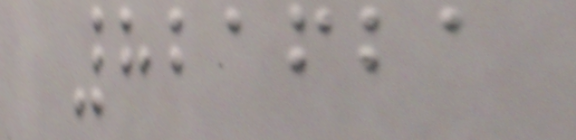821621
